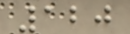120
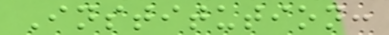Institution:
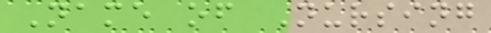Name of Nursing
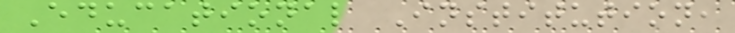Educational Institution,
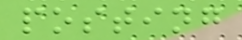posting
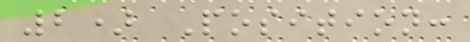2) Position:
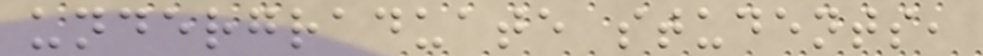undergraduate students,
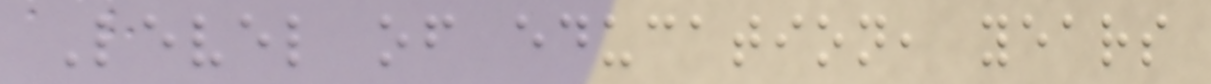Level of education, years
